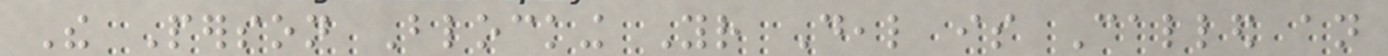The Person Blocking Your Deal is Called an
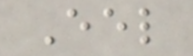Eel
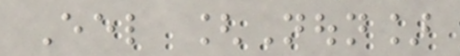Eel [Noun]
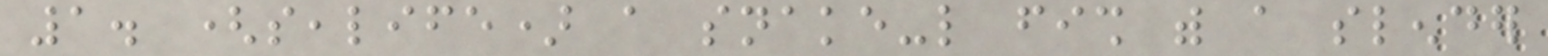1. (sealife) a snake-like fish with a slender
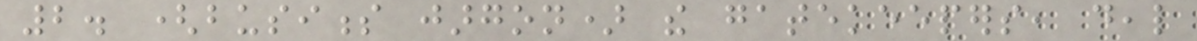2. (business jargon) the gatekeepers, deal
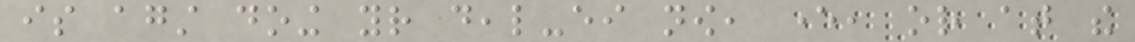is against doing your deal-either now, ever, or at the
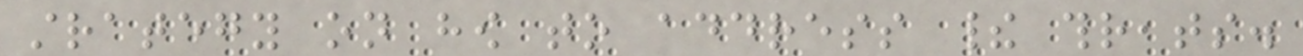strategy on how to address their threats.
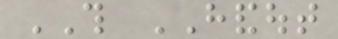THIS HANDOUT
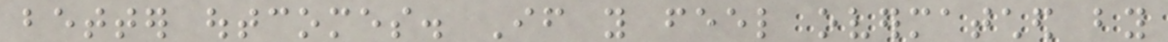better outcomes. If you feel overmatched by
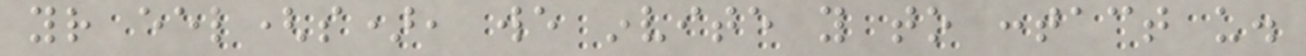your eel(s), we invite you to contact us.
